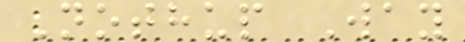Nothup Way
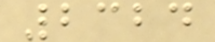2324
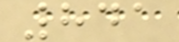841
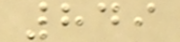849
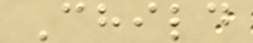Child
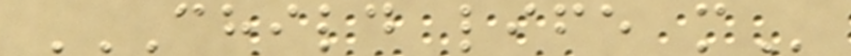CHILD LIFE M
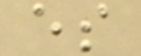es
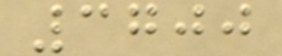3700
